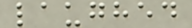laughed
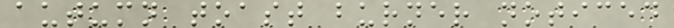autumn toast burner noticed
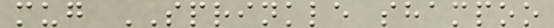mug SPRINKLE shampoo
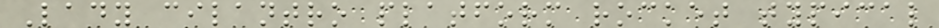Lady cilantro platform rocket typical
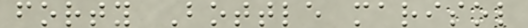forty Bottle marisol
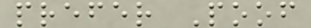prefer Poof
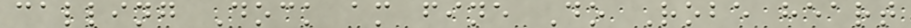calling Dock am fine Do Robe heart
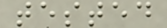tested
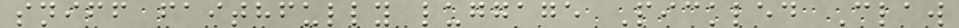sniff faithfully luggage Pickled Claw
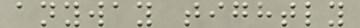anyway tightly
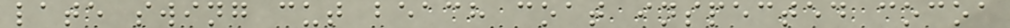late swing cut beach coat inspected cocoa
